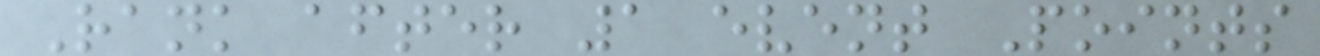Rank after 1 event Points
